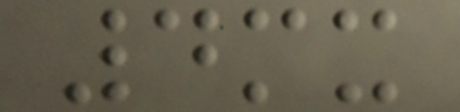4mx
